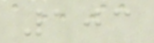103
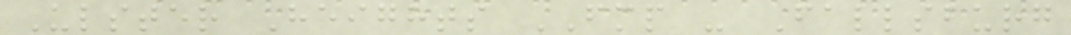Ulster Heights FMP - Fallsburg
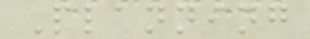Planning
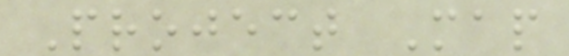Project Map
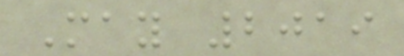May 2019
